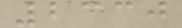2330
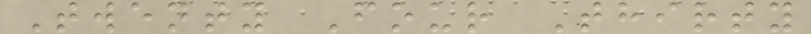Twenty Four Thirty
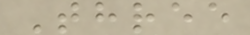Three
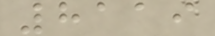8119
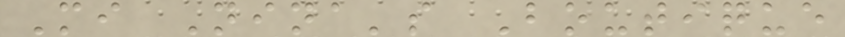Mi Nina's Boutique
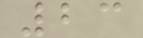23
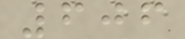606
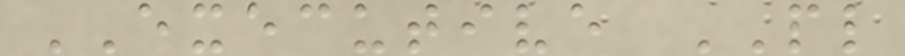EXECUTIVE PL
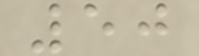50
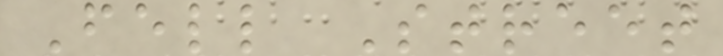Fell Street
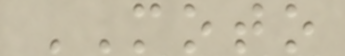MOTO
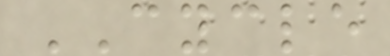CYCLE
